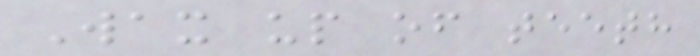Wax up of teeth
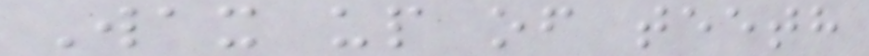Wax up of teeth
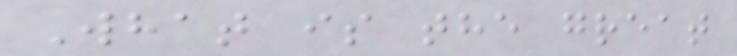What is the great
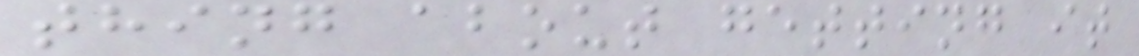thing about getting it
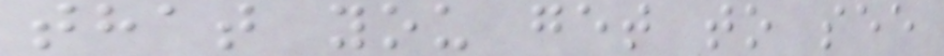that you get to see
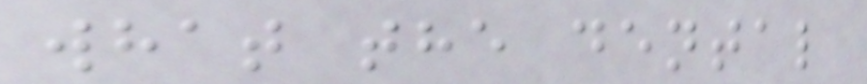what the dental
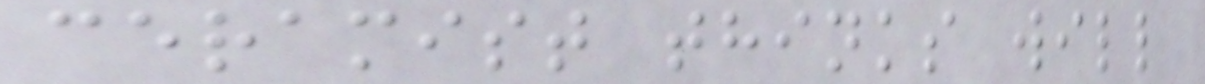ceramist thinks will
